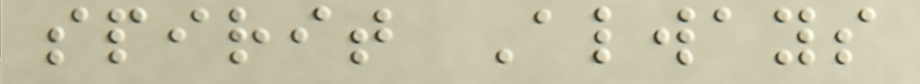spirit Always
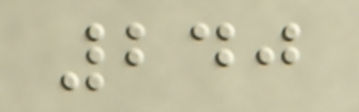240
